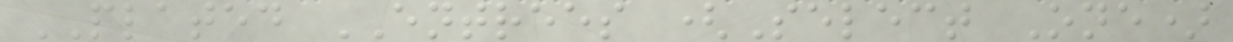PLATED ENTREES (Select One)
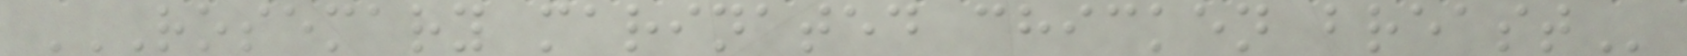ROSEMARY MARINATED CHICKEN BREAST
